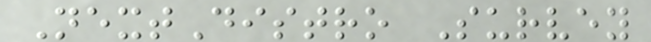NextDistro Survey
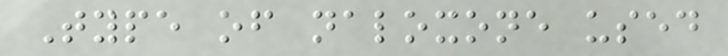Type of naloxone used
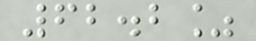62.2%
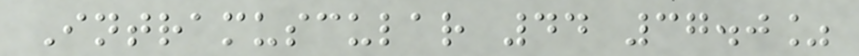Intramuscular 44 37.0%
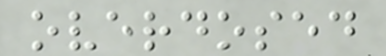overdosed
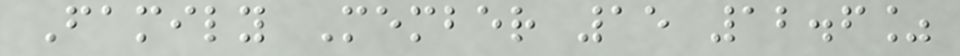Family Member 15 12.6%
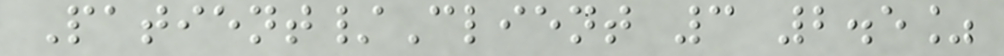Patient/Client 3 2.5%
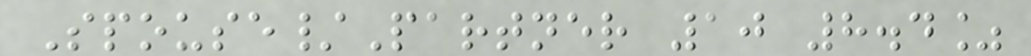Spouse/Partner 10 8.4%
